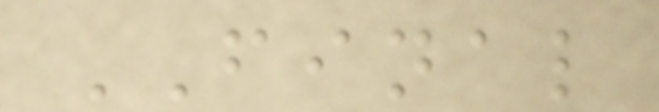FINAL
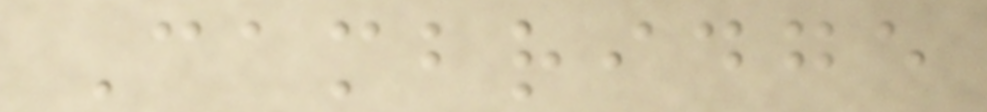Cambridge
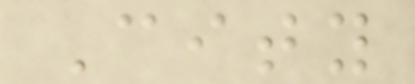City
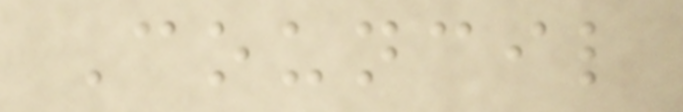Council
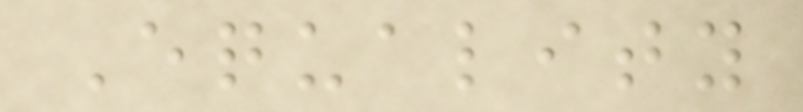Equality
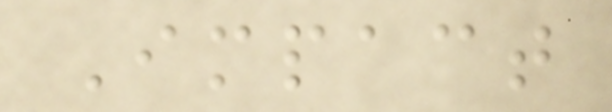Impact
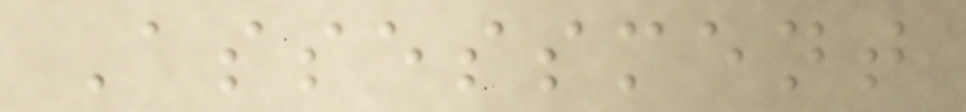Assessment
